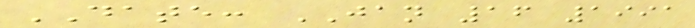DATE: JAN 16 1991
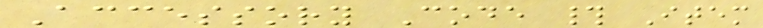Accessory Code # Item
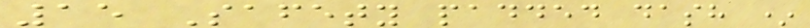15 Safety padded dash *
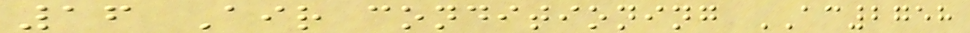16 Air conditioning AC2758
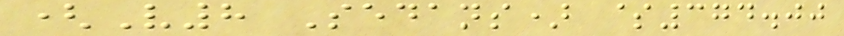(V8 Sedans) $374.00
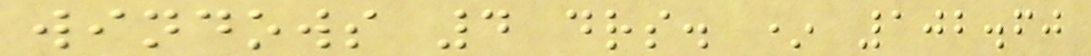windows 4 drs. * 102.60
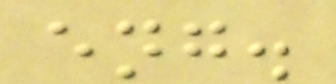eng.
